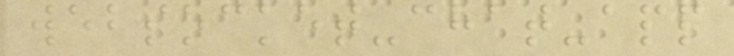websocket-chat-app
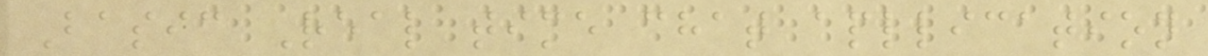Basic Real time chat apllication
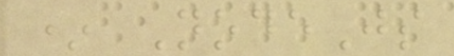* NodeJs
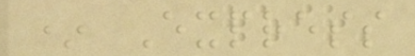* Express
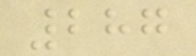287
